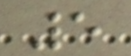5
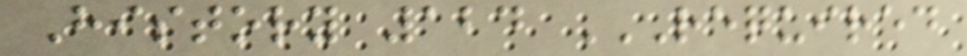History 124 REQUIRED
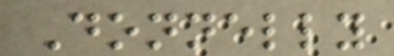Donnelly
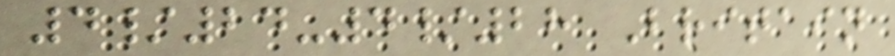4/24-4/28 Britain
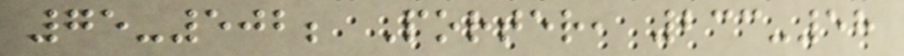75-502; Porter, 233-58
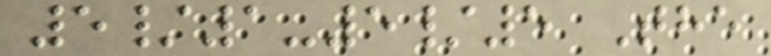5/1-5/5 The
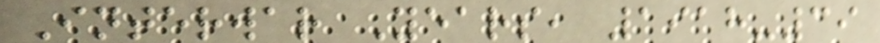Interwar Years, 1918-39
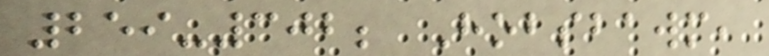259-302; Hobsbawm,
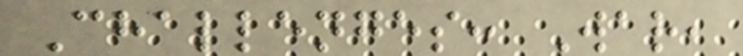Challenges: War,
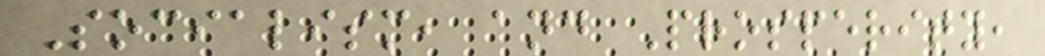Socialism, and Prosperity,
